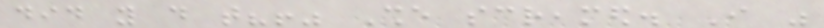did you do that?!" She screamed. I was
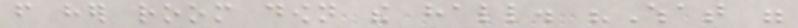from her room down the hall. "What were
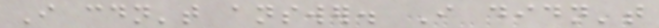I couldn't answer. I didn't
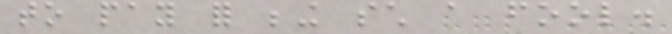to pay for being such a fool.
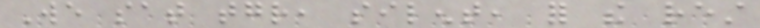We sat together, silent, for the rest
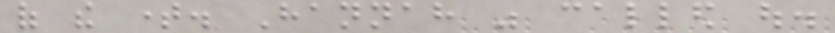of the time. Hannah was called out.
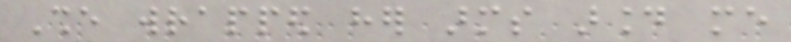She wrapped her arms around me
